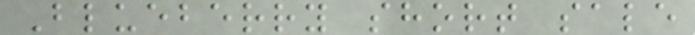Blueberry short sale
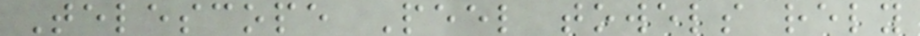Telescope Peel towels rely
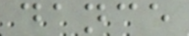dance
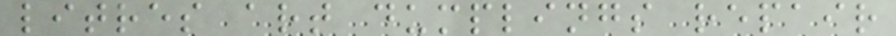litres art dumplings repair
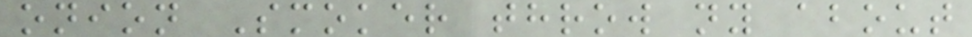onion Smoker throw ny about
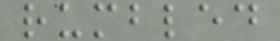rumbled
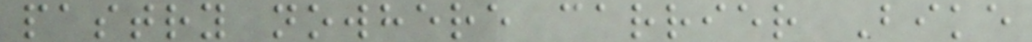pastry nowhere carrier Bike
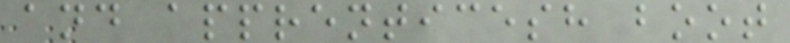and apprenticesh boot
